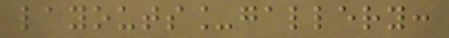layouts_gallery:
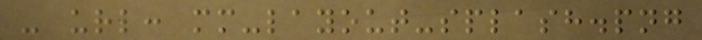- url: mm-layout-splash.png
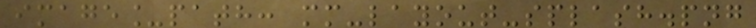image_path: mm-layout-splash.png
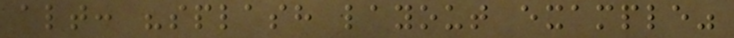alt: "splash layout example"
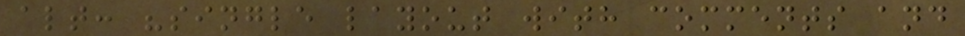alt: "single layout with comments and
